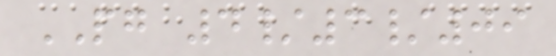PG 4/3/09
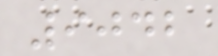9042
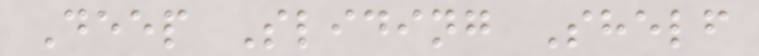Deep Sliding Shelf
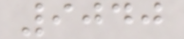9040
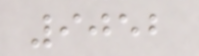9052
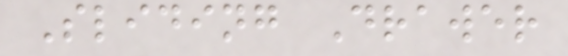Sliding Drawer
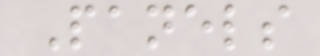Panels
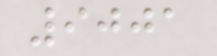9001
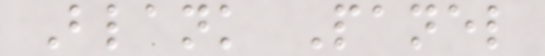Blank Panel
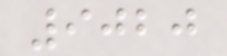9020
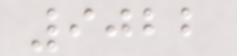9022
